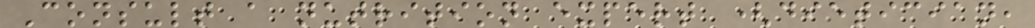Consult a nutrition expert (dietician,
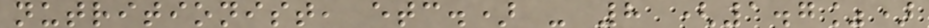nutritionist, etc.) - 8 (1.7%)
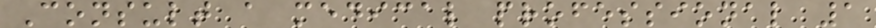Consult a medical professional 1
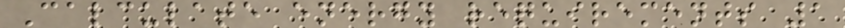Calculate energy requirements 1
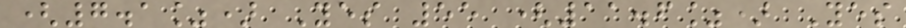(7.1%) Yes 55 (11.6%) Yes
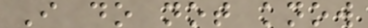I do not know
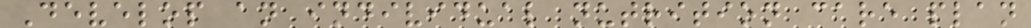Develop an individual nutrition care plan
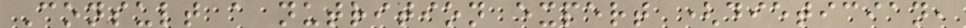Consult a nutrition expert (dietician,
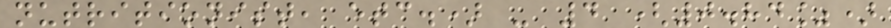nutritionist, etc.) - 4 (0.84%)
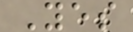Yes
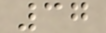37
